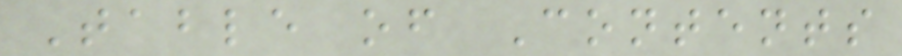Table of Contents
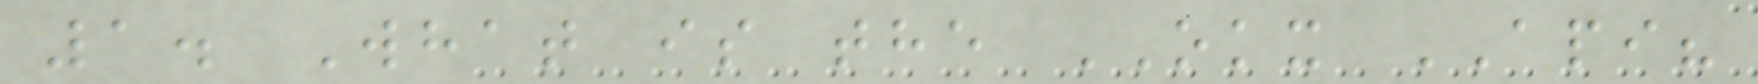1. What is the OKX API?
